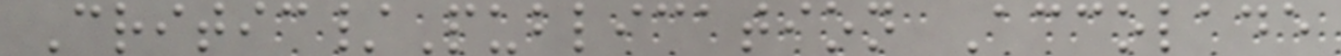Critic/Publication Accolade
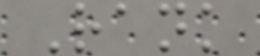Rank
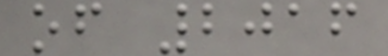of 2016
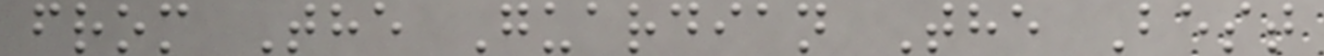from The Guardian The Best
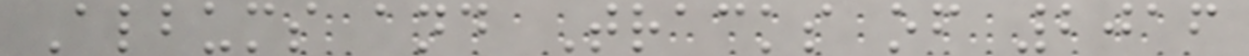Albums and Tracks of 2016
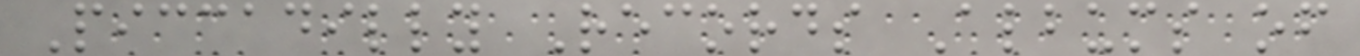Piccadilly Records Albums of
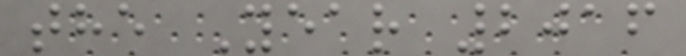the Year 2016
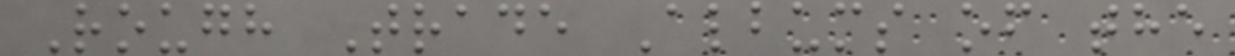Rough Trade Albums of the
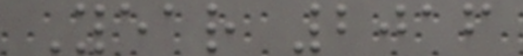Year 2016
